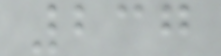237
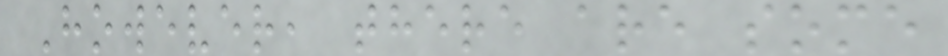However, there are some
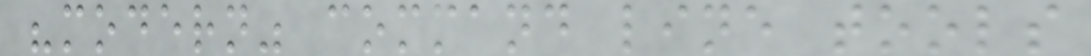"modern" command line tools
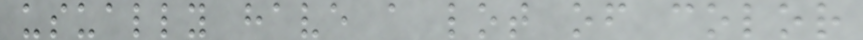usually have a lot of color
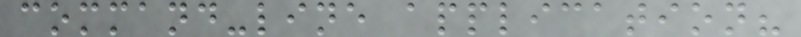command-line application?
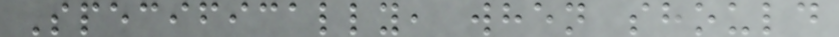Specifically, when should
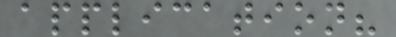application?
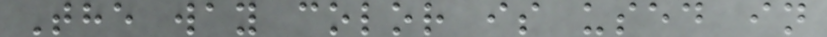The way color is used in
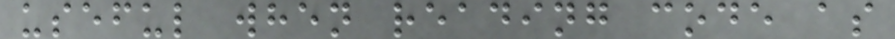useful when reading code as
